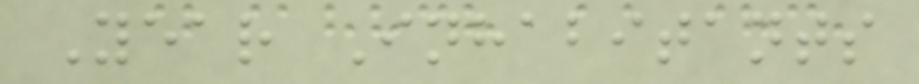Year Inhabitants
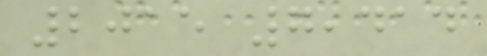2015 7,414
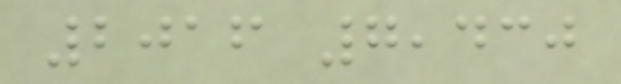2016 7,430
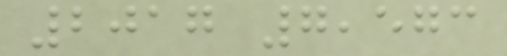2017 7,573
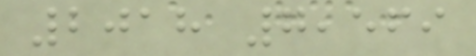2018 7,569
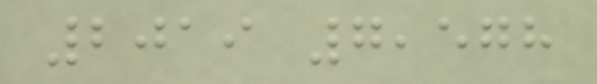2019 7,578
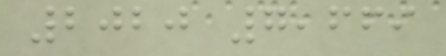2020 7,669
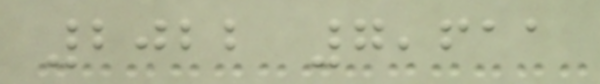2022 7,611
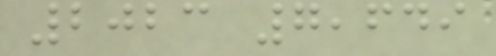2023 7,649
